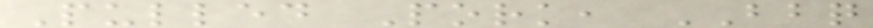Pulled Pork, BBQ
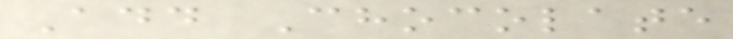Add Chocolate
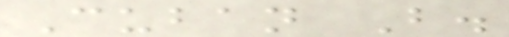Cuban B.
